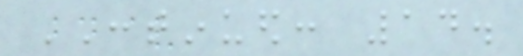CONTINUED: 14.
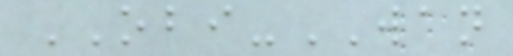OBI-WAN
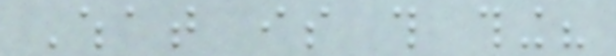What is this thing?
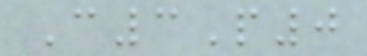C3P0
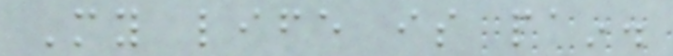My life is pain.
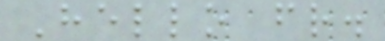Hello friend.
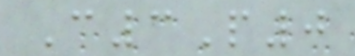C3P0
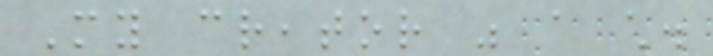My creator was a child.
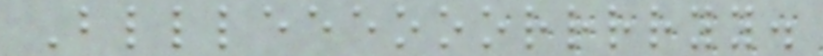Bllleeeooorrrryy.
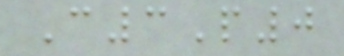C3P0
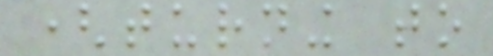(turning to
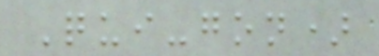Qui-gon)
